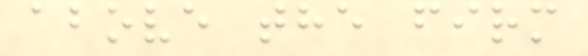above the firm
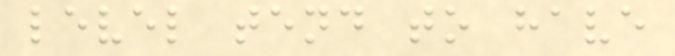level tend to have
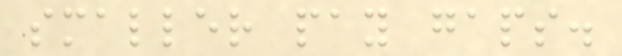smaller pay gaps.
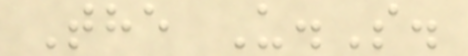The U.S.
